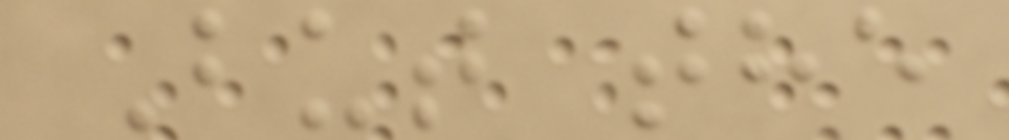But the
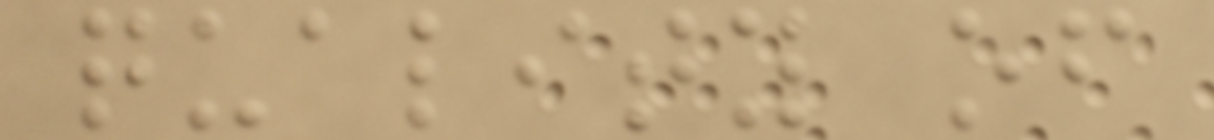quality of
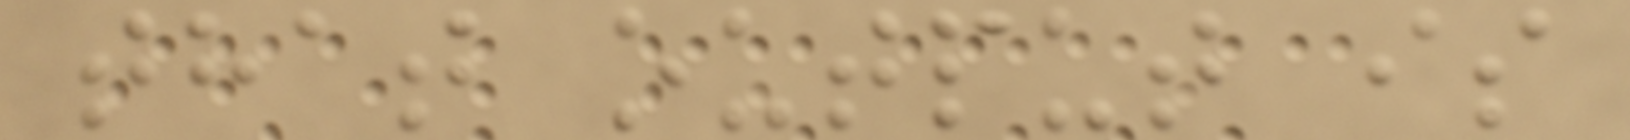that output is
